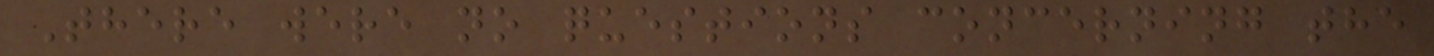There were no questions concerning the
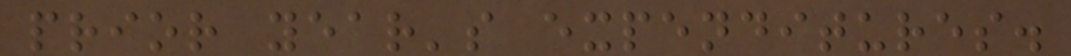prior year's expenditures.
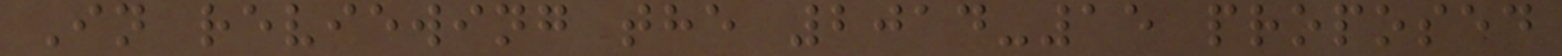In reviewing the 2014-15 proposed
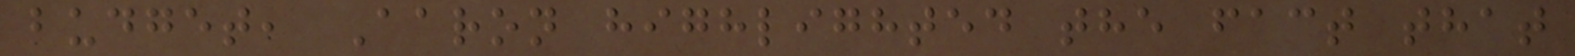budget, Aaron highlighted the fact that
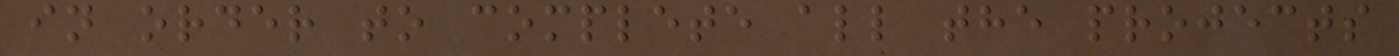in order to complete all the projects
